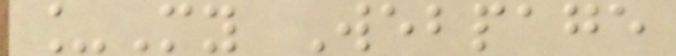_My Webpage
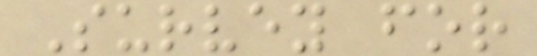Survey for
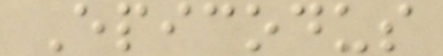Epicodus
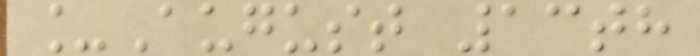_August 13th
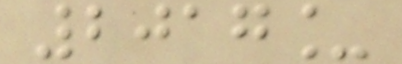2017_
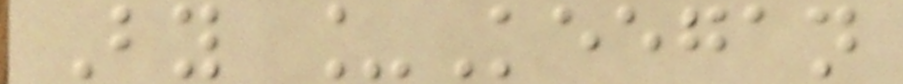By _Keegan
